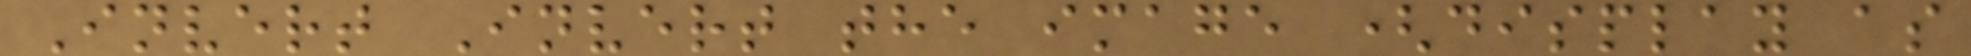Invert Invert the image (display as
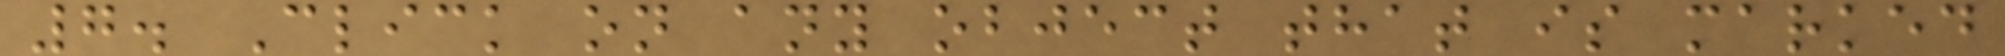7. Click on any object that is marked
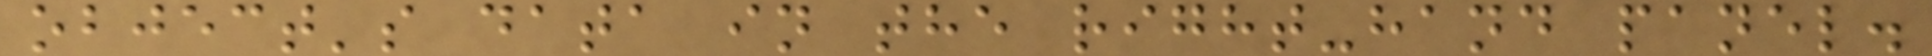object's data in the right-hand panel.
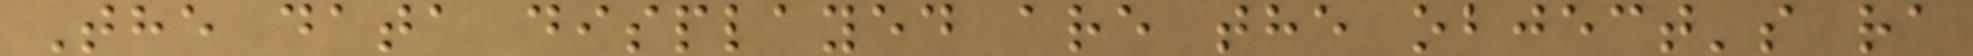The data displayed are the object's ra
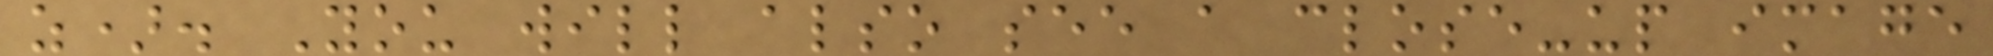z). You will also see a close-up image
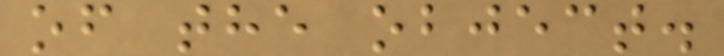of the object.
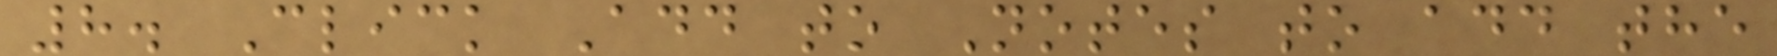8. Click Add to Notes to add the
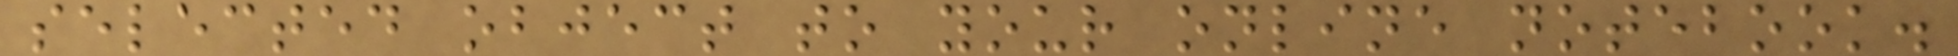selected object to your online notebook.
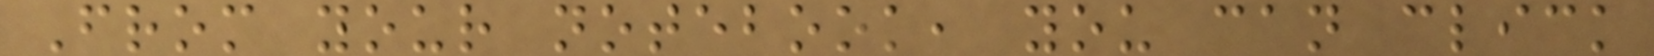From your notebook, you can click
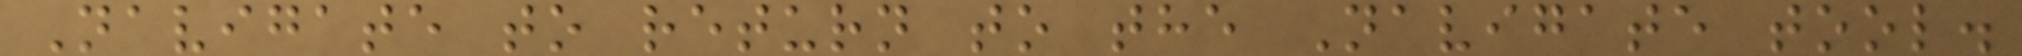Navigate to return to the Navigate tool.
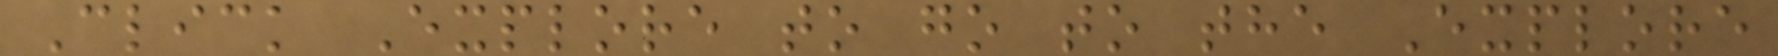Click Explore to go to the Explore
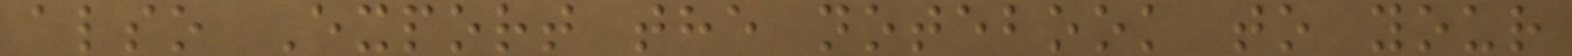also Export the notebook to your
